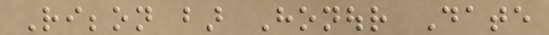Ribbon bar Honour Date
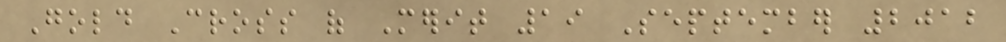Gold Cross of Merit 19 September 2012
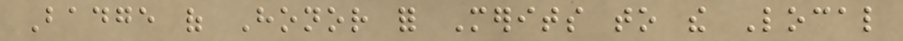Badge of Honor for Merits to the Local
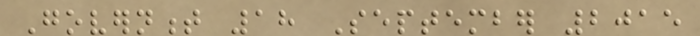Government 18 September 2015
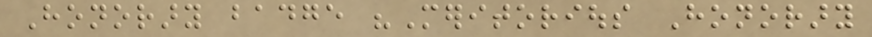Honorary badge "Meritorious Honorary
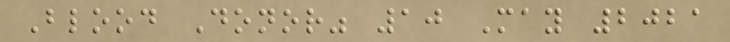Blood Donor" 10 May 2021
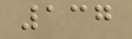137
